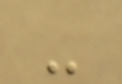-
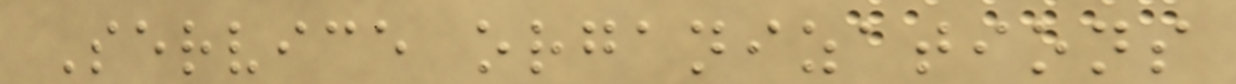Service organizations
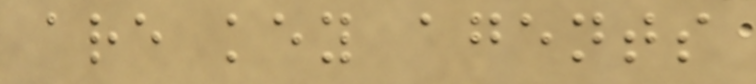are key agents
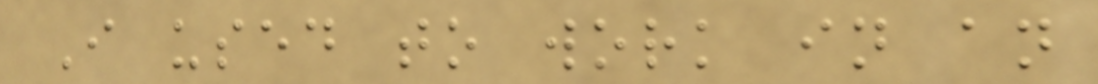I used to work in an
